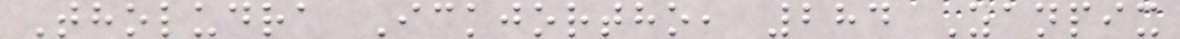Tholudra Ickjortho, 284 Zanpix
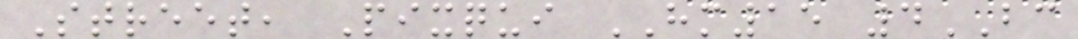Street, Pixqui HM15 4BC
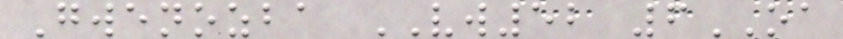Gwenozba VW52 6OA
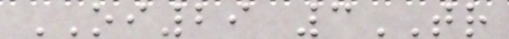OI29 3TR
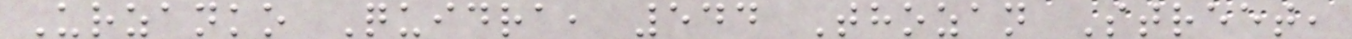Urzanko Quidra, 544 Thozan Street,
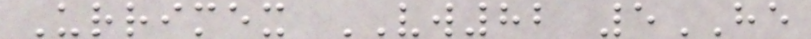Urrimex VW82 5HE
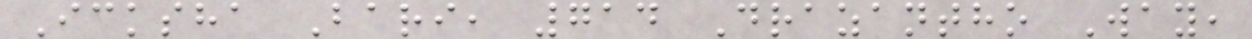Icksha Bari, 714 Drazantho Way,
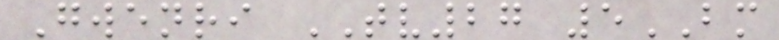Gwenri TV27 5BM
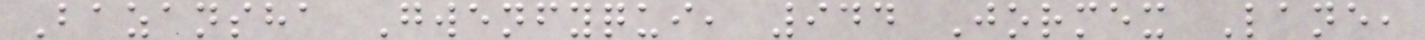Bazansha Gwenfyqui, 944 Jormex Lane,
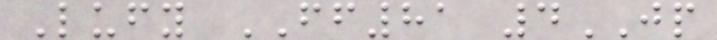Lufy FF81 4JP
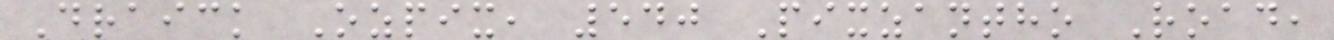Draick Ozpix, 540 Pixzantho Road,
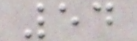54
